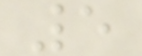5
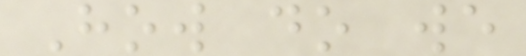How do we
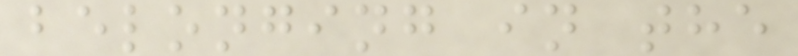belonging in the
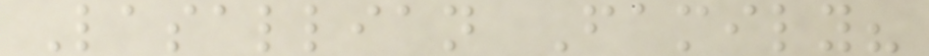Lasallian Family?
